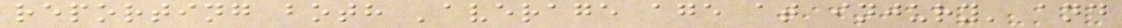reporting both 'average age at injury' and
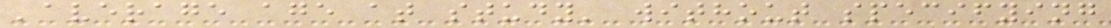'average age at study' without specifying
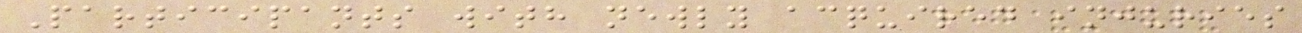Participants with newly acquired injuries
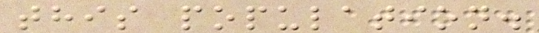this population.
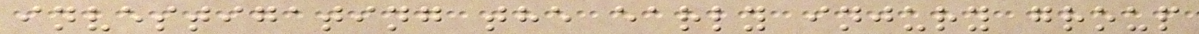investigating the early injury group
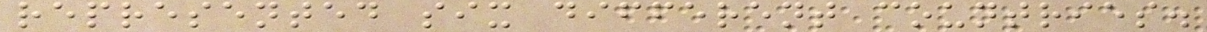represented six different countries.
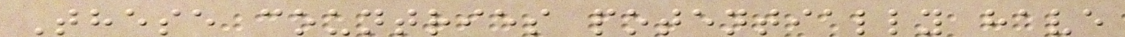These countries potentially have
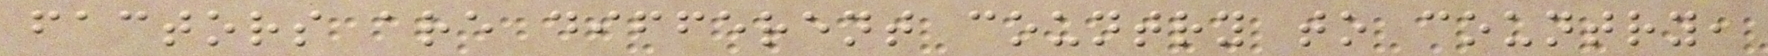factors are different country to country,
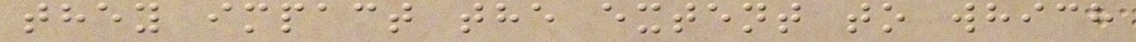they impact the extent to which
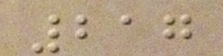217
